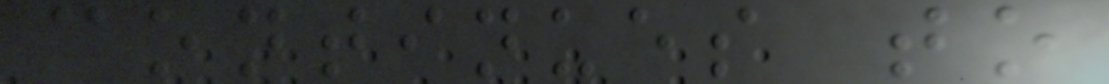continues to
